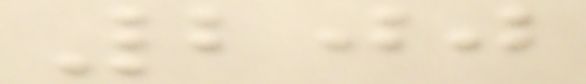200
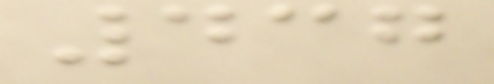437
